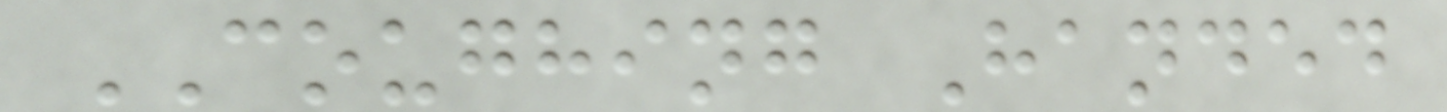COUGHING Handed
